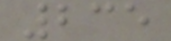235
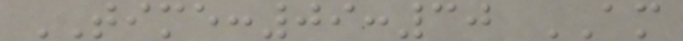TIME:09:30 AM
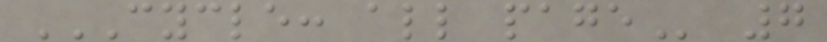CYCLE: ALL PAGE 7
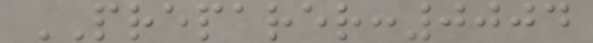PREPARER:0004
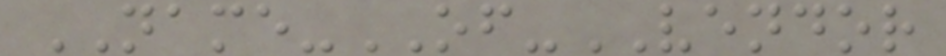NAME-OF-VENDOR
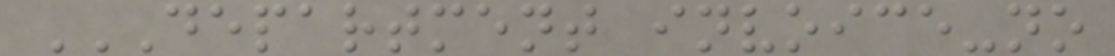DEPARTMENT INVOICE-NO
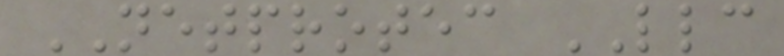NETPROTEC LLC
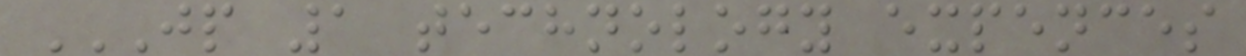JP 1 TECHNOLOGY EXPENCES
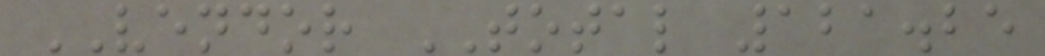VENDOR TOTAL 121.25
